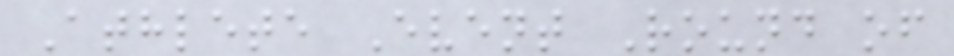Athlete Event Round of
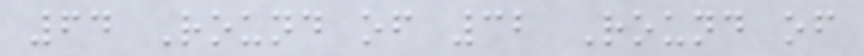64 Round of 32 Round of
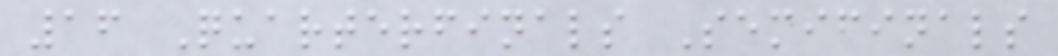16 Quarterfinals Semifinals
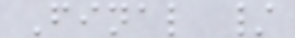Final /
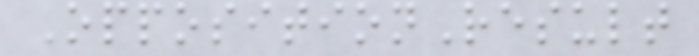OppositionResult
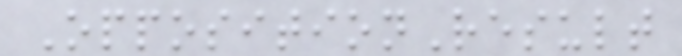OppositionResult
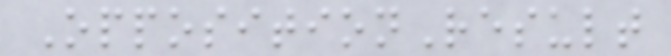OppositionResult
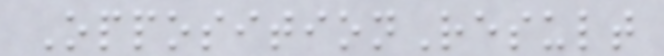OppositionResult
